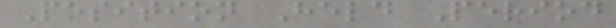Position Held Period
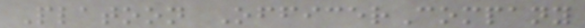Platoon OfficerCompany
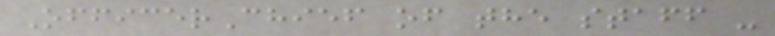OfficerChief of the staff -
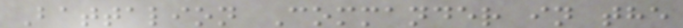Battalion Commander in the
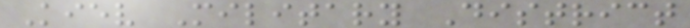Kiev Military District
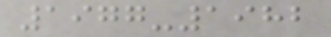1977-1982
